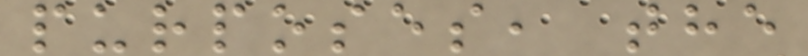purposes, the
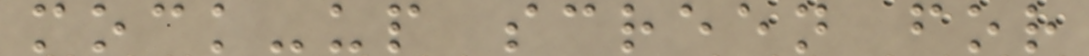mock-up screen for
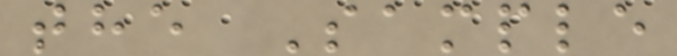the Sample
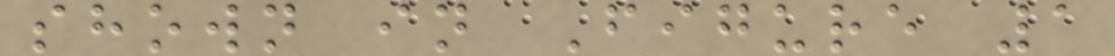shown in Figure 1
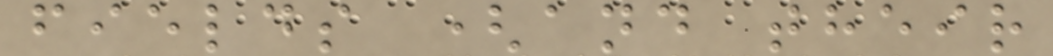fields (and their
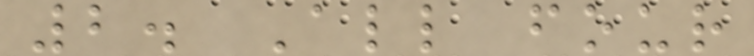2. All four
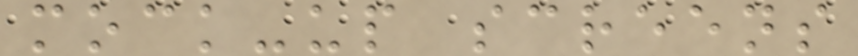mock-up screens
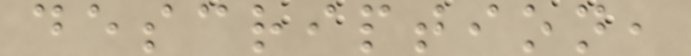description,
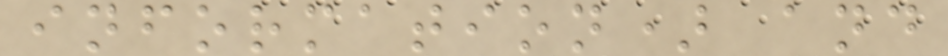information) and
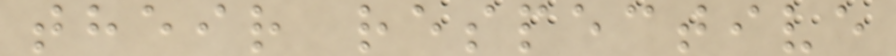their respective
